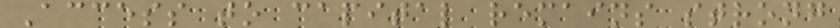Access to capital remains strong
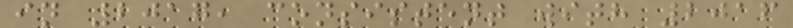in 2017, consistent with 2016
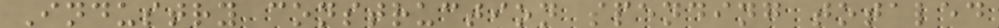Industry construction spending totaled
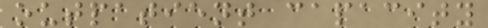outpatient capacity
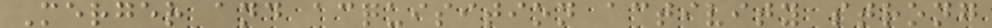Merger and acquisition activity strong
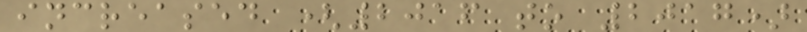increased (2016 to 2017)
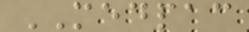MEDPAC
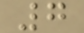7
